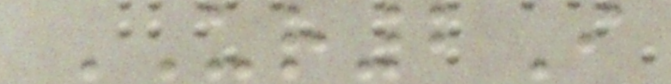UR2I
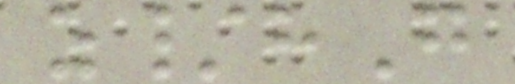z/hG
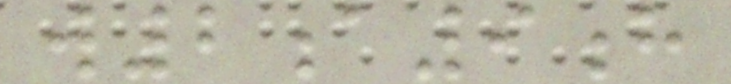w2a9h
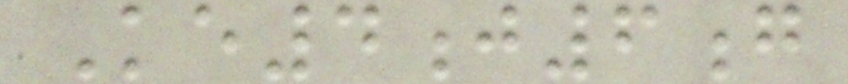Ke4j6g
